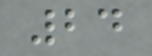24
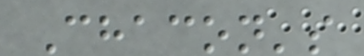Chacon's
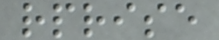rprise
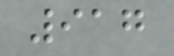917
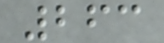263
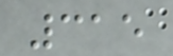315
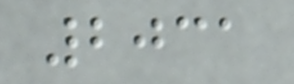2031
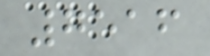7516
